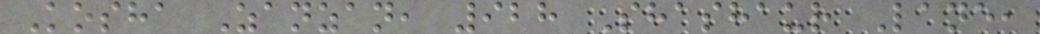Kosha Zanzan, 928 Shashaur Lane,
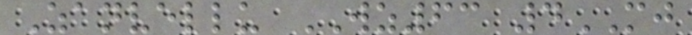Zanvellu WZ63 4MJ
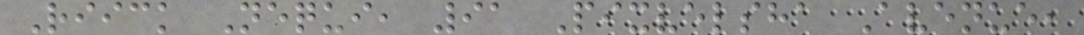Riick Nequi, 91 Pixvelsha Avenue,
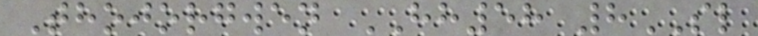Thojorgwen HH58 8SL
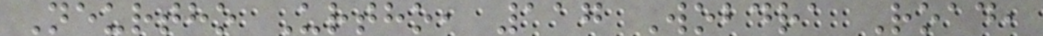Neurtho Urtho, 117 Wobdra Road,
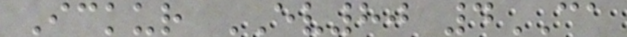Ickur EV80 4CA
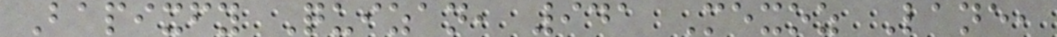Bapixfy Quizan, 941 Mexoz Lane,
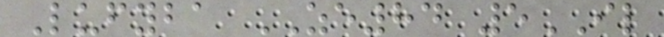Lufyba ZE84 5IL
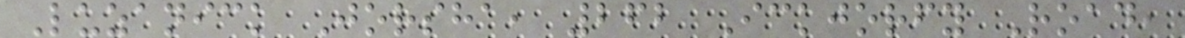Luzanick Jorsha, 262 Ickjorfy Road,
